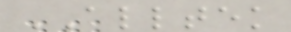ALLTEK
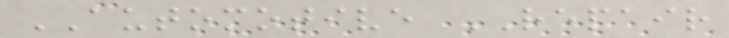AUTOMOTIVE REPAIR
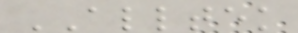ALLTEK
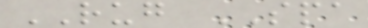RUG SPA
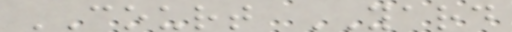COURT YARD
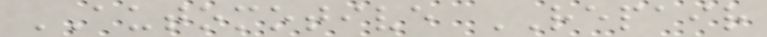AUTOMOTIVE REPAIR
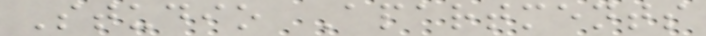Studio Apartments
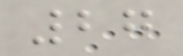27
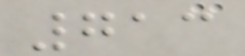713
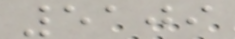5109
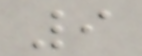9
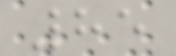85
